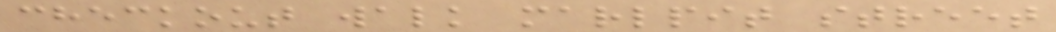checkout walk marlpit street
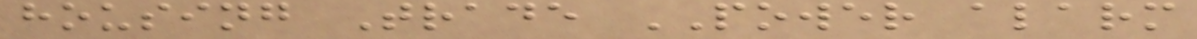housing Trade POWER alarm
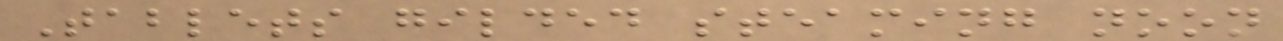Tablets gilded steaming noon
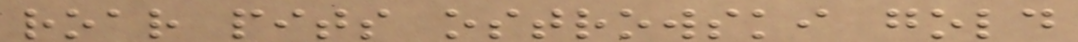roar pits ostrowski gold
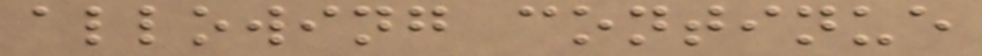allowing continue
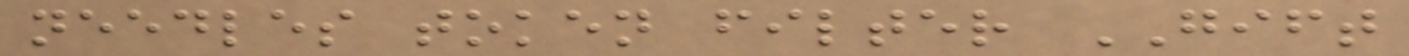needles token filter GIFT
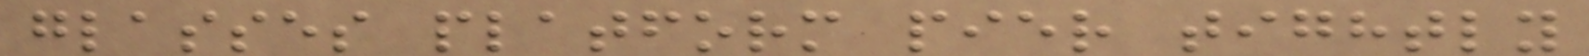glasses platform pier tightly
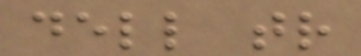dell tr
